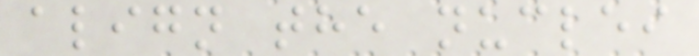align the nuclei
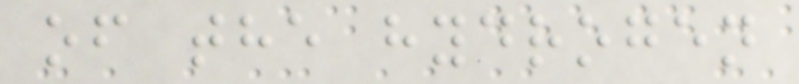of the hydrogen
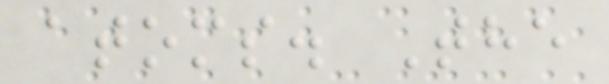atoms. The
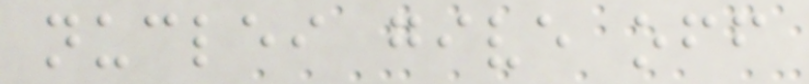nuclei give off
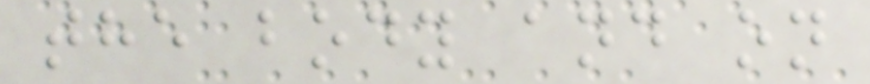the body and on
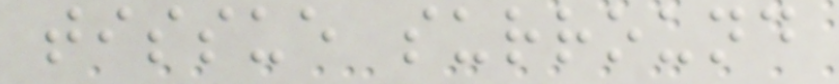tissue surround
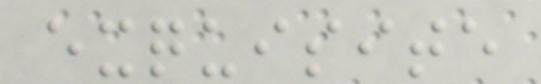exquisite
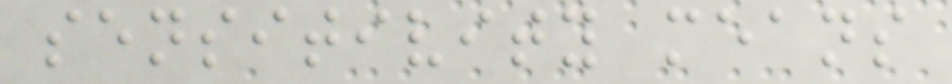sensitivity means
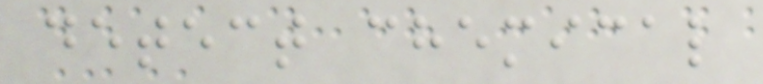detect chemical
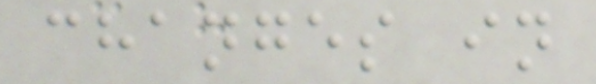changes in
